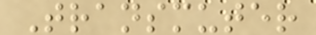Transmuter
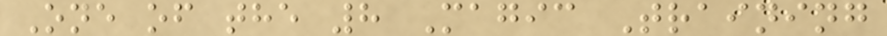One of the 8 Magic Training
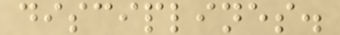disciplines.
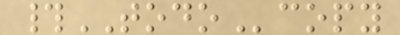#TODOcopy
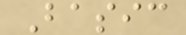Basic
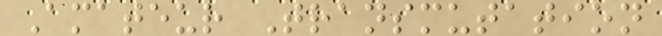Amateur Transmutation
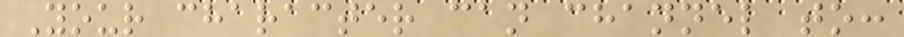Your character can channel to:
